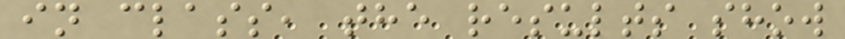in class, the results show
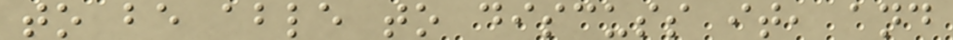to be able to discuss it, and
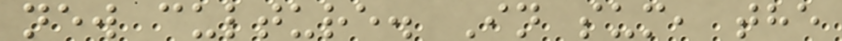new culture. In sum, the
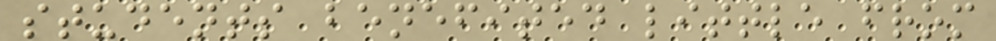students benefited little from
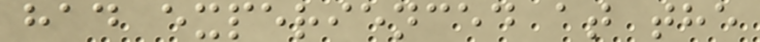had experienced at the
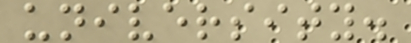university.
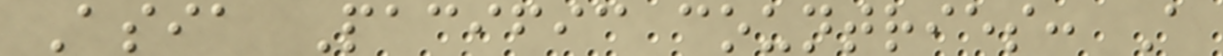Asia Pacific countries: A
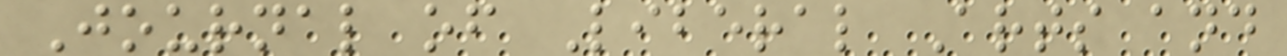Journal of Liberal Arts and
